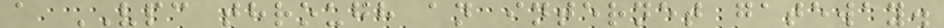a VPC through an internet gateway.
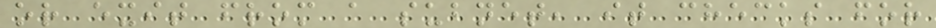or exit from a subnet, it checks for
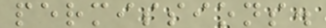permissions.
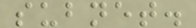subnet.
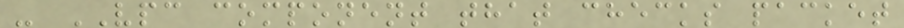- VPC component that checks packet
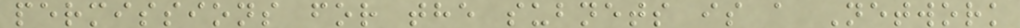permissions for the subnets is a Network
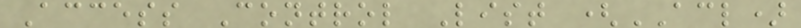Access Control List (ACL)
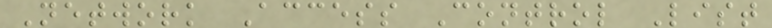Network Access Control List
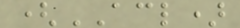(ACL)
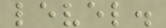level.
